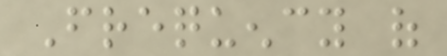Frequency of
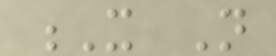X Not
